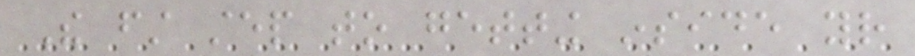The first step to getting inside your
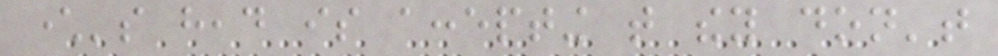character's head is accepting that they don't
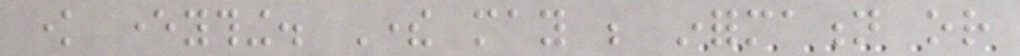know everything. There may be information or
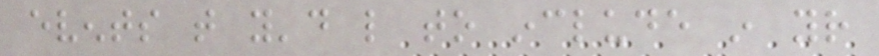events that you'd like to include in your
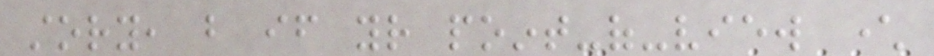story, but if your point-of-view character
